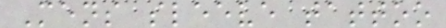Mens sleeve tattoo
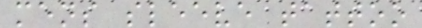mens sleeve tattoo
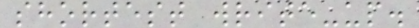shortest write-up.
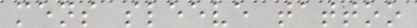mens sleeve tattoo
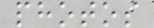photos
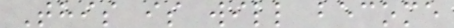This is will become
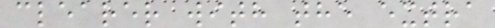clearer with the extra
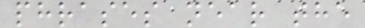phrases near the
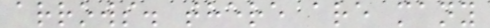arrows. there are many
